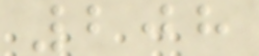208
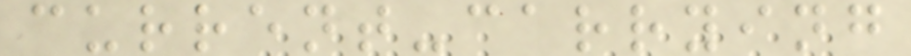current-carrying
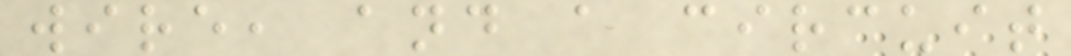wire, and a circuit
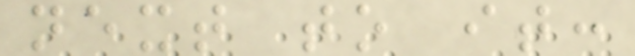next to it:
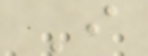I
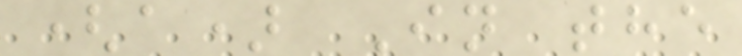(a) In the
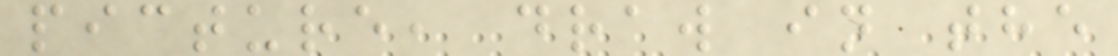picture, draw in the
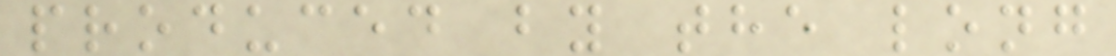produced by the long
